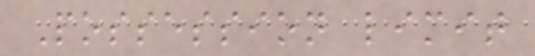Possession limit
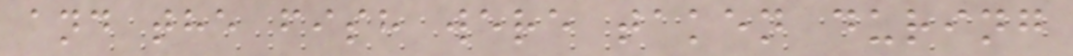and the fish were taken during
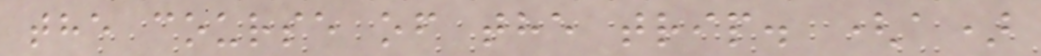the course of the trip. (a)
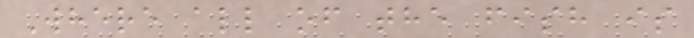Where all of the fish is
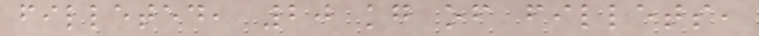filleted, 20 kg of fillets,
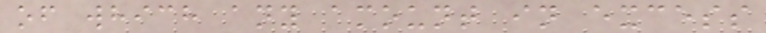of which any amount in excess
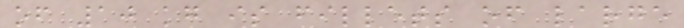of 10 kg is fillets of large
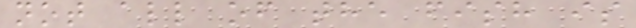not all of the fish is
